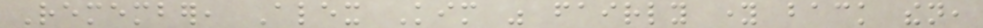Remember, Alex Kim was fairly young back then,
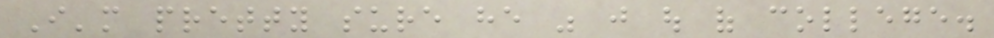I'm pretty sure he was just out of college.
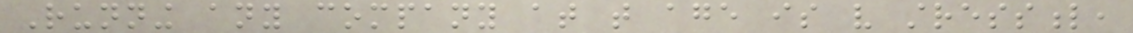Running any company at that age is very stressful,
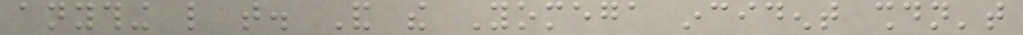anything like that. And the Yomega incident shouldn't
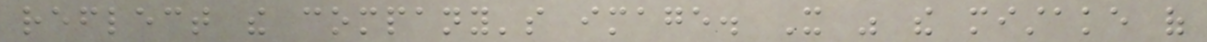reflect the company's image. It was the mistake of
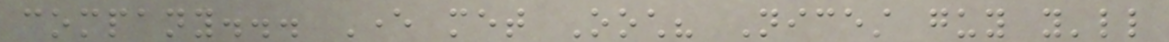company... Ever met Ooch? Nicest guy you'll
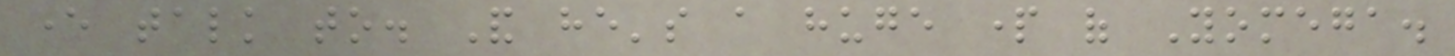ever talk to. And he's a huge part of Yomega.
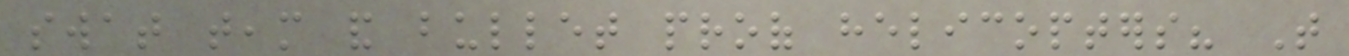swat team and bullet proof helicopters? That
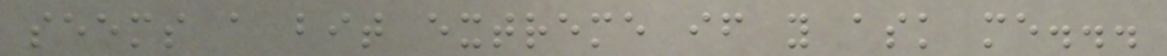seems a bit extreme if you ask me...
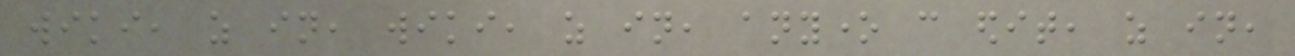wiki, as in, wiki, as in, anyone can edit, as in,
